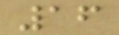16
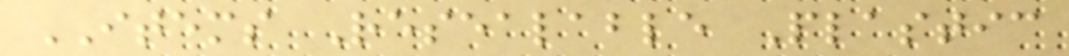ITEMS Resealable Plastic
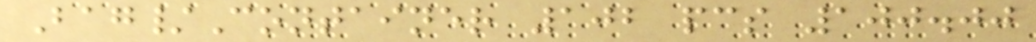Bag/Container 102 pcs 100.00
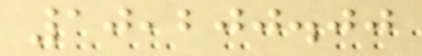10,200.00
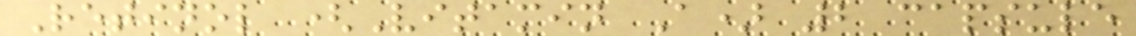Retinol (Vitamin A) 2 capsule
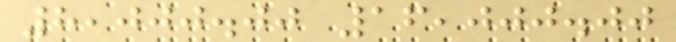8,000.00 16,000.00
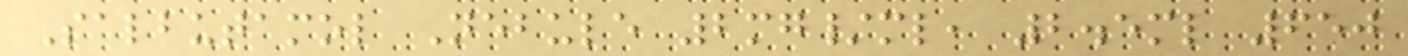Salbutamol Nebule 2mg/ml, 2.5ml 650
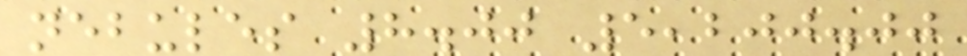nebules 8.00 5,200.00
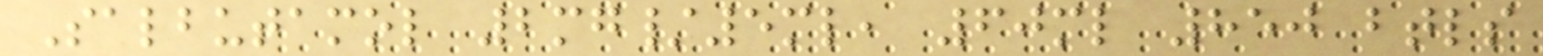Salbutamol 2mg/5ml, 60ml 850 btls
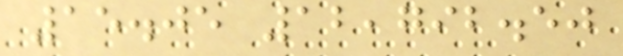15.05 12,792.50
